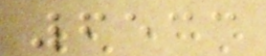6533
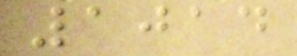1014
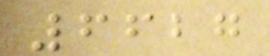6627
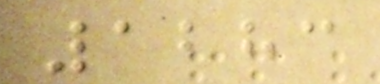1283
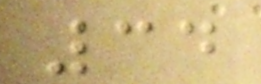34
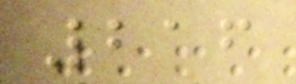216
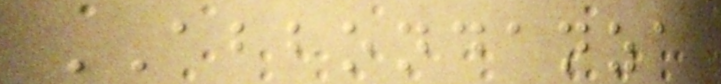ABBONDANZA
